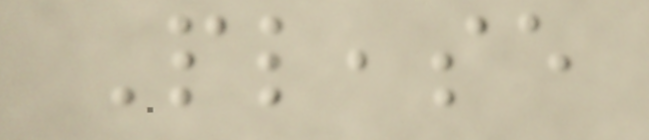Please
